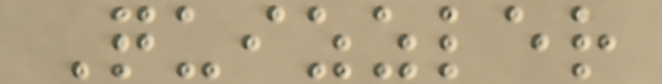Quizzler
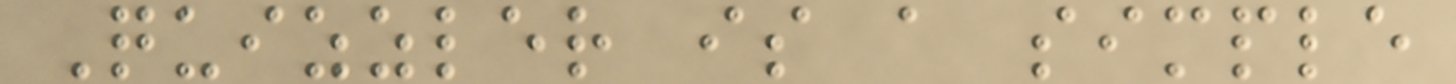Quizzler is a simple
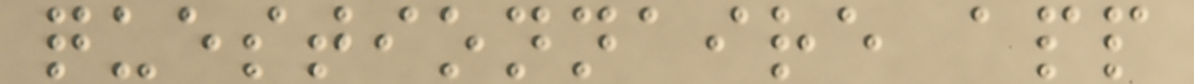questionnaire app
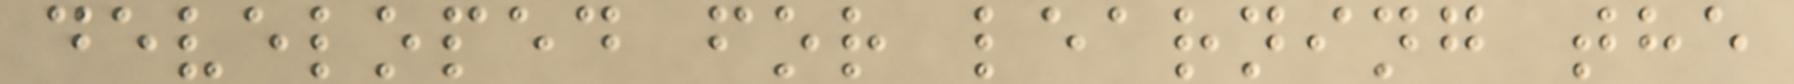developed for learning the
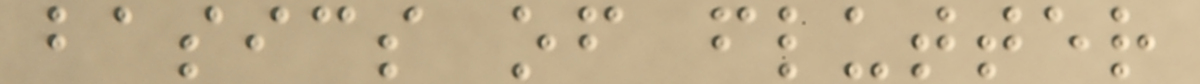basics of flutter
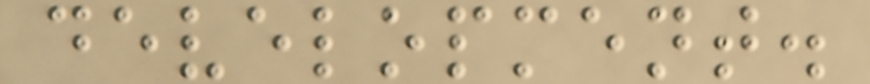development.
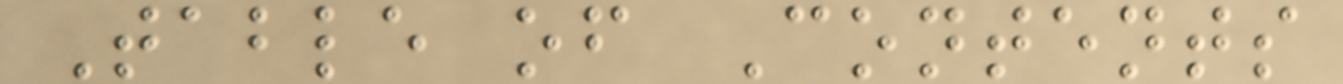Table of Contents
